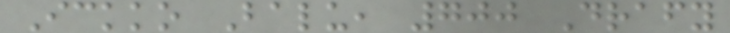Ickko Balu, 700 Drafy
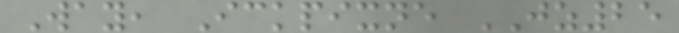Way, Ickpixne JZ25
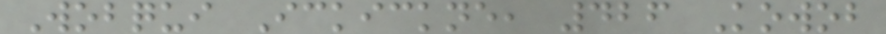Wobqui Ickickne, 426 Kowob
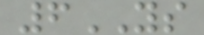6YS
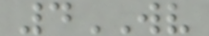4WV
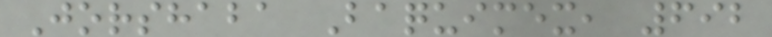Jorshaba Baquimex, 692
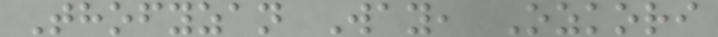Thofyzan Way, Ozkori
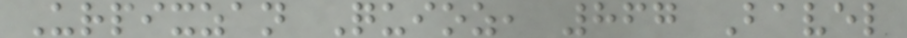Urpixzan Quioz, 867 Bavel
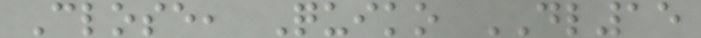Close, Quiko DL15
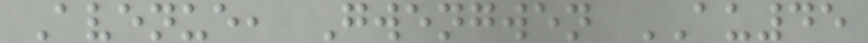Avenue, Gwengwen AU45
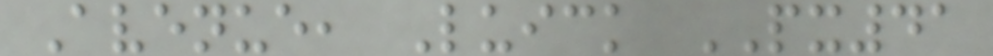Avenue, Luick PX41
